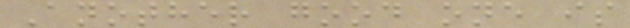Another good one is
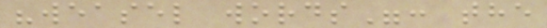"weasel words": the
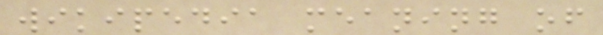wikipedia meaning of
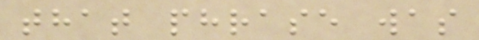that phrase was
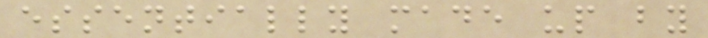essentially made up by
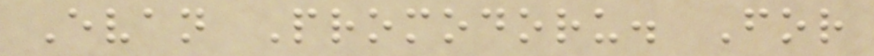Evan Promodoru. For
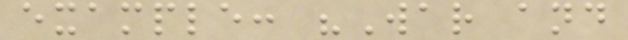example: "War and
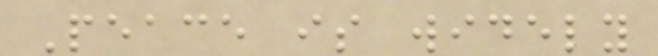Peace is widely
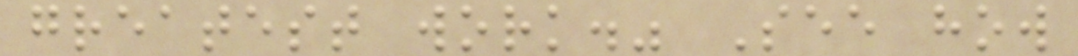greatest work." See how
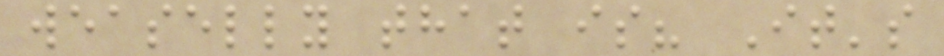weaselly that is? It's
